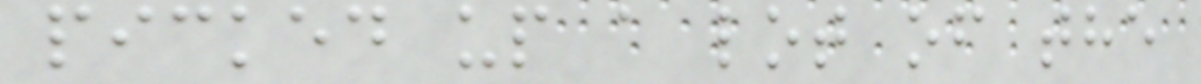picked up a lot of the
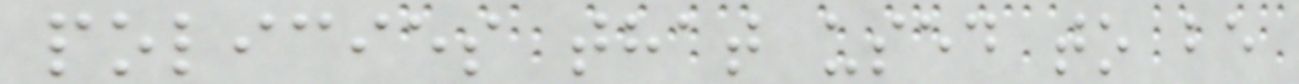policies that used to be
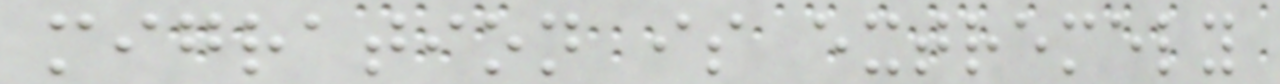migration is extremely
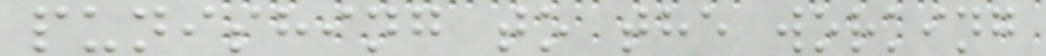punishing to the working
